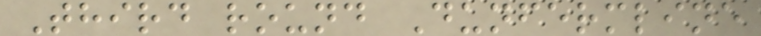Third round Dunfermline
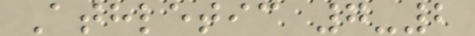Athletic 7-2
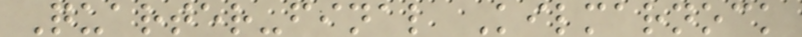Quarter-final Kilmarnock
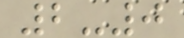2-0
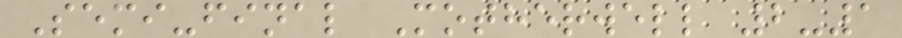Semi-final Motherwell 2-1
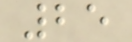25
